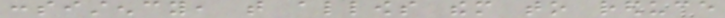consistency, that allows them to reduce
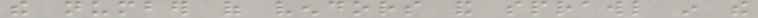the number of vendors and sprawl in the
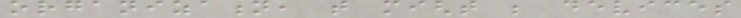organization, that might be devices
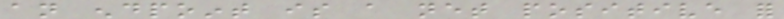an endpoint is a net positive for
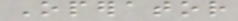Operator
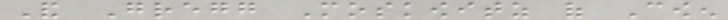And Gregg Moskowitz of Cowen
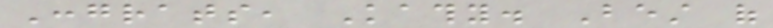Congrats, Kathy. Best of
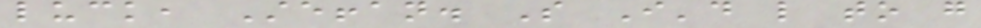luck, Steffan. So I'd like to go
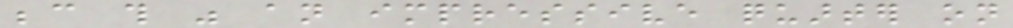because this was an impressive quarter on
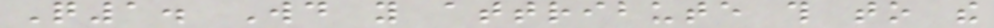Q1. Would you attribute this to the
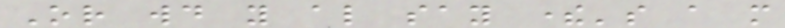Or would you also say there's a more
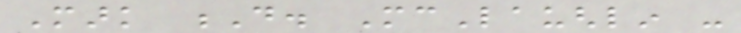Mark D. McLaughlin -
